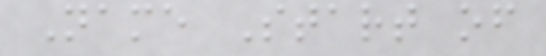Name Start of
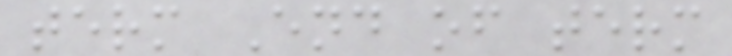term End of term
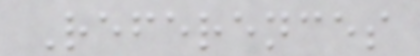References
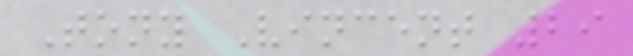Tony Vincent 29
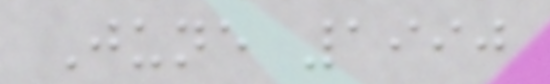June 1990
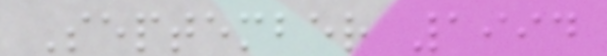September 1994
